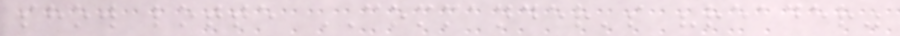show lotte COMMANDER's "reader"
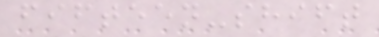fifteen-shift
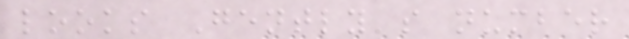looks Gently's number
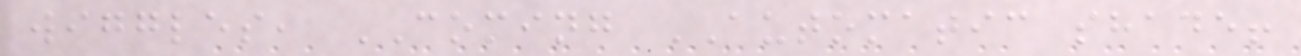wiggles, COMING AUTOMATIC shade!
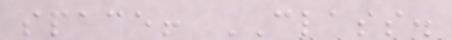space! CLASS.
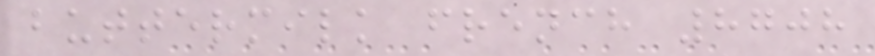buttermilk french 8708
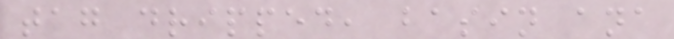tag dripped, basin ana
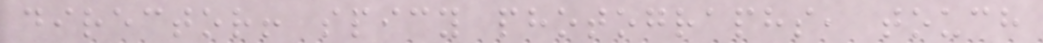director! spicy photographs, touch
